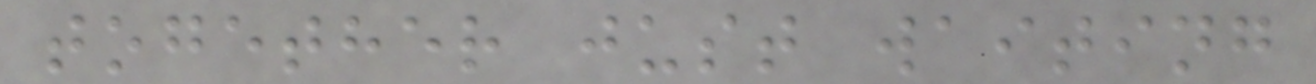together just waiting
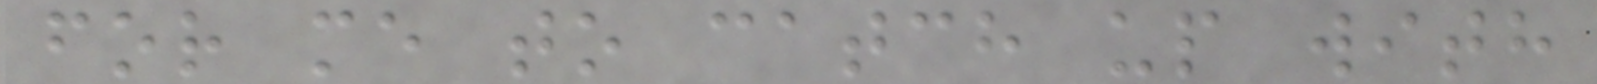for me to catch up with
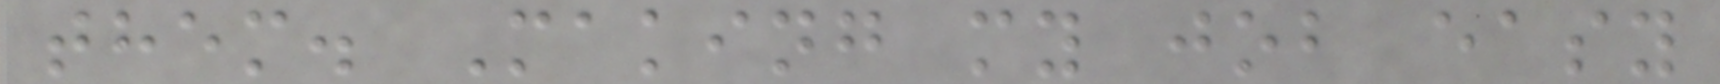them. Making my job easy
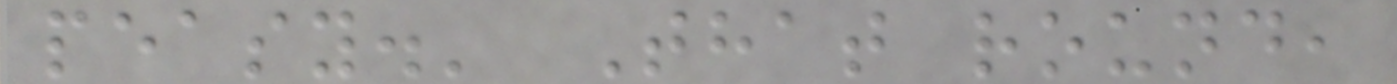peasy.' That round,
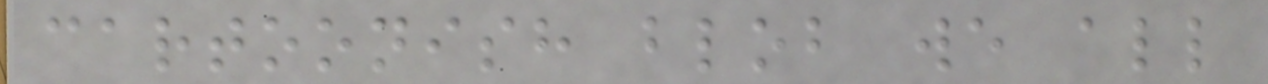cartoonish blob we all
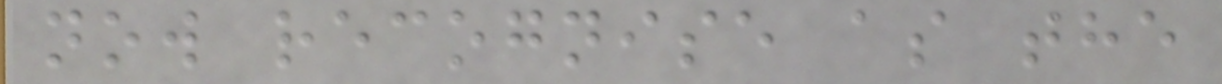now recognise as the
